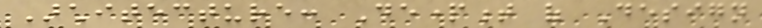Architecture: Department of Design
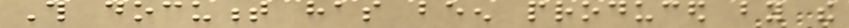This document has been produced by the
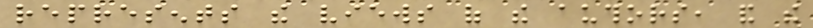represents the views of the authors, and the
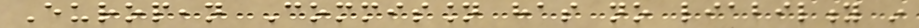European Commission has no liability in
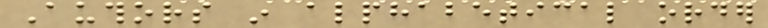Authors in alphabetical order
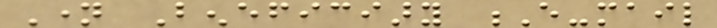Name Beneficiary E-mail
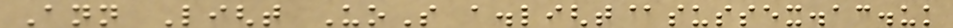Ann Light UoS a.light@sussex.ac.uk
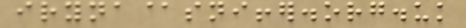iryna@sniffer.org.uk
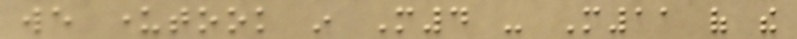we undertook in M4 - M11 of the
